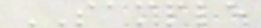SAMPLE
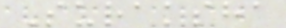Suraksha
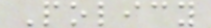Policy
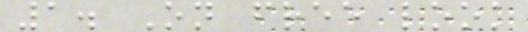1. On free look
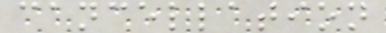cancellation
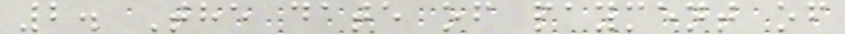2. The date of payment of
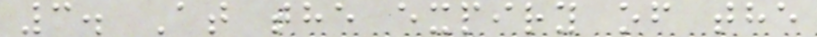3. At the expiry of the
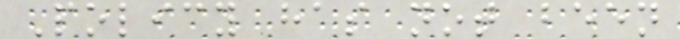Policy has not been
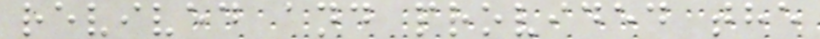revived and provided the
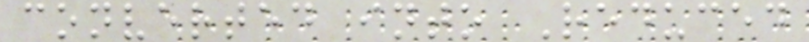converted into Reduced
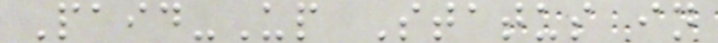Paid-Up Status in
